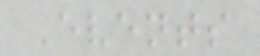Events
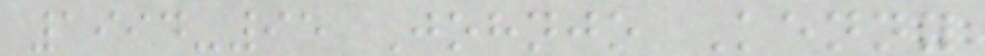1994-95 Johnjo Kenny
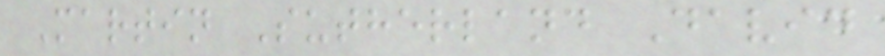Martin Sutherland David
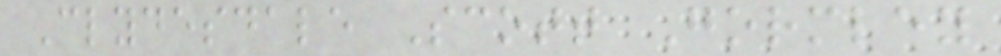Clydesdale Scott Gormley
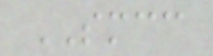SMCC
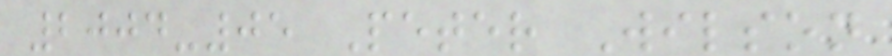2004-05 Peter Wilson
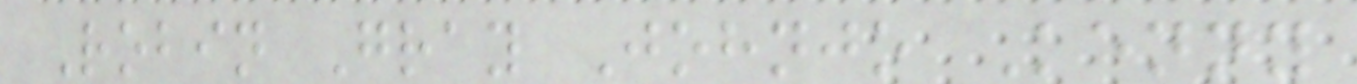Robin Gray Johnjo Kenny
